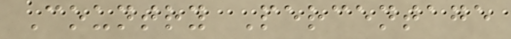Country Percentage
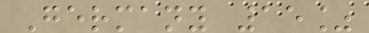Germany 15%
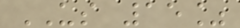US 15%
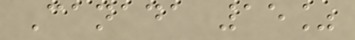Canada 15%
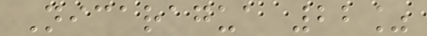Nicaragua 22%
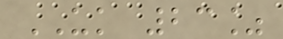UK 23%
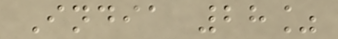India 28%
